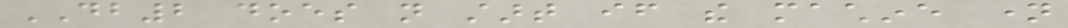DB2 does not start if the machine name
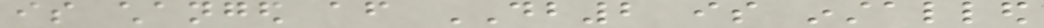is changed after DB2 is installed
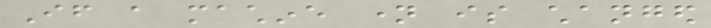If a machine name is changed
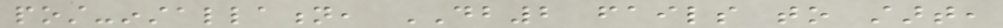post-installation, DB2 fails to start,
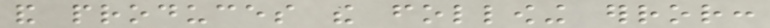and produces the following error:
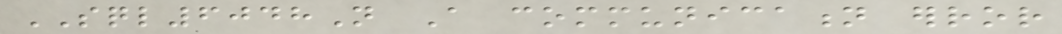SQL6048N A communication error
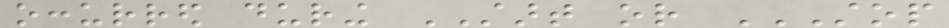occurred during START or STOP
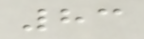83
